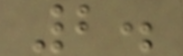2.
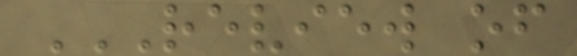REVIEW OF
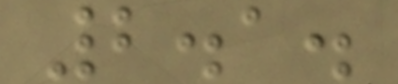2.1.
